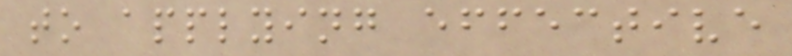to applying effective
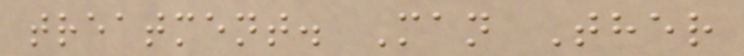treatment. Man Ther
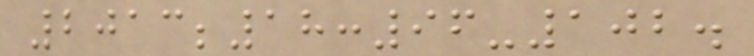2013;18:96-102.
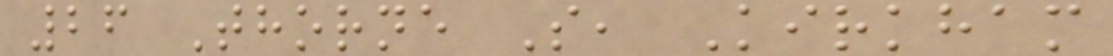26 Thorne S, Kirkham
